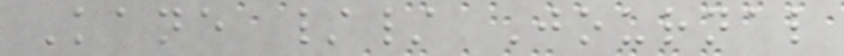Kane // Journal
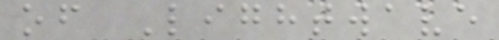of Lightwave
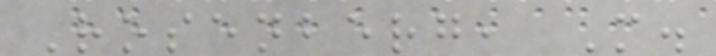Rosenberg, M.
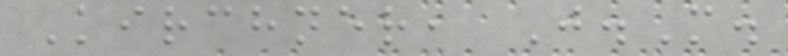Kirchner, J.M.
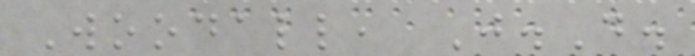Woodall, J.D.
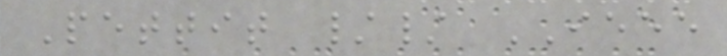Pettit // IEEE
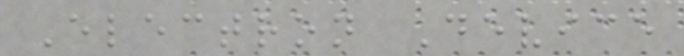Electron Device
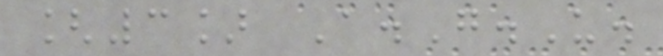[3] A.G.U.
